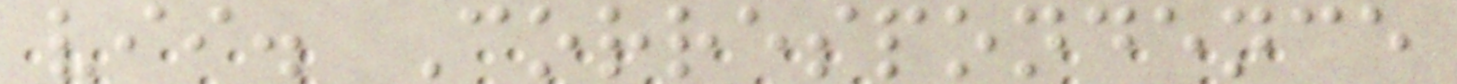vii. Correspondence
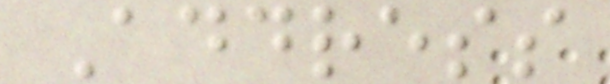Address
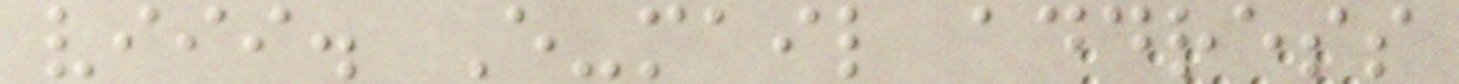viii. E-mail address
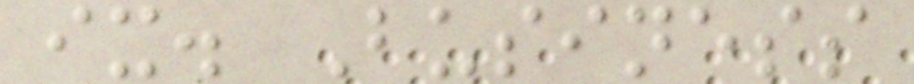ix. Business
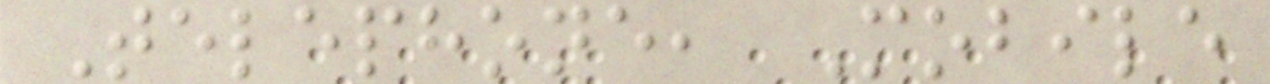Telephone, Mobile
